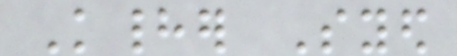Khader Syed
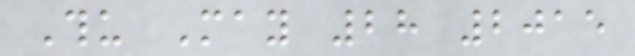Thu May 28 2015
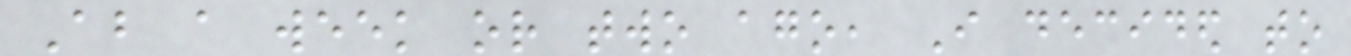About a week or two ago, I decided to
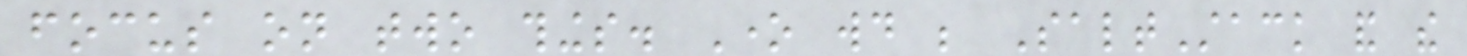focus on two things. One would be SaltStack and the
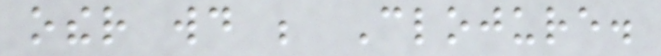other would be Clojure.
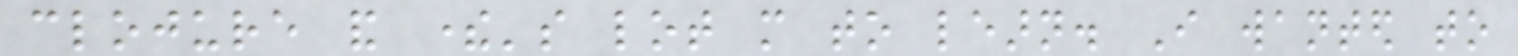clojure and there's lot more to learn. I wanted to
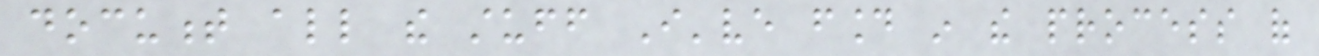document all the stuff I've found in the process of
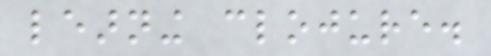learning clojure.
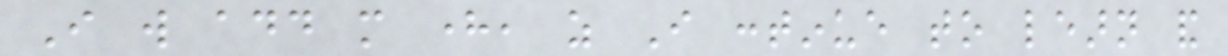I will add more here, as I continue to learn and
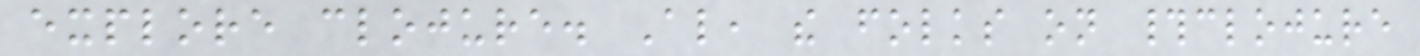explore clojure. Also, the folks on #clojure
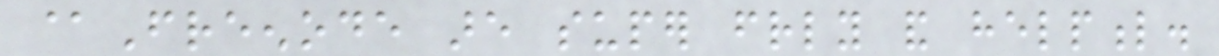@Freenode are super friendly and helpful.
